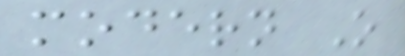modern O
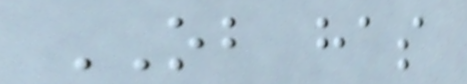OB has
